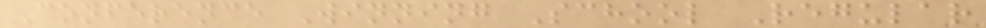Conference Winning School Regular
